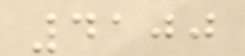4100
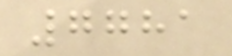7781
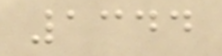1344
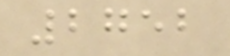2752
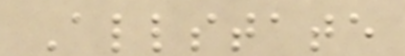Allstate
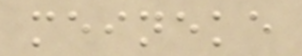meineke
